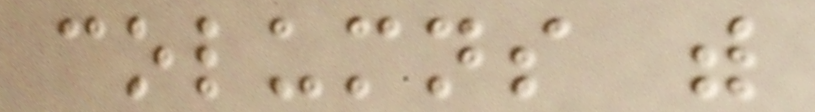columns with
